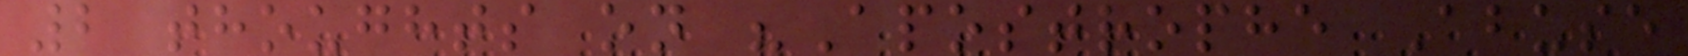2 thoughts on "Apostrophe Abuse
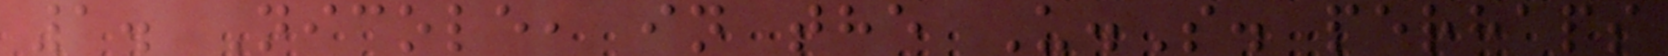1. Nicole, in the U.S. perhaps
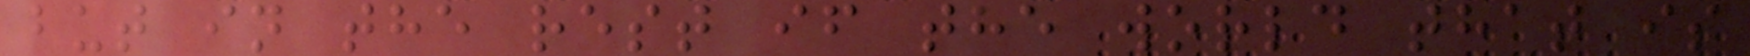but in the rest if the world that is
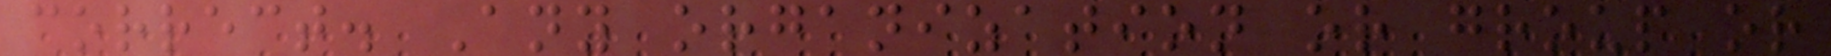correct. Any organization or group or
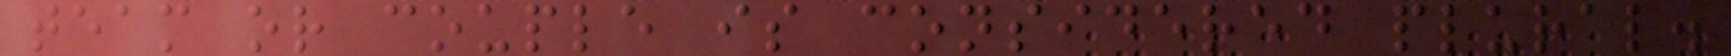team or couple is considered plural.
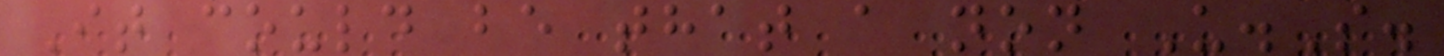It could be that a non U.S.
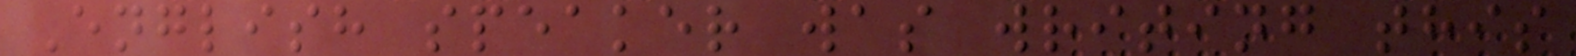English speaker was writing this
